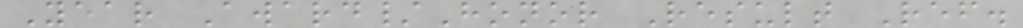Year Award/Honor Result Ref.
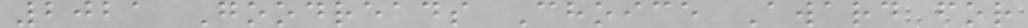2021 Goodreads Choice Award for
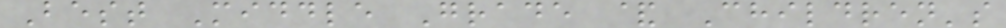Best Middle Grade & Children's
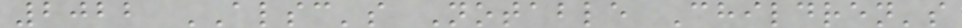2022 ALSC's Notable Children's
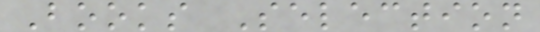Books Selection
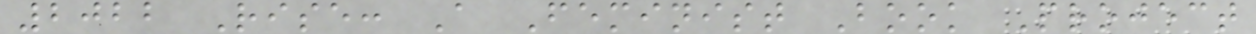2022 Rise: A Feminist Book Project
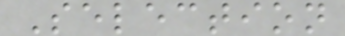Selection
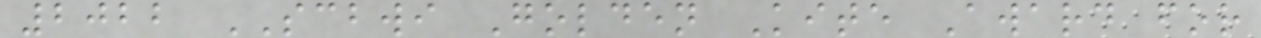2022 SCBWI Golden Kite Award for
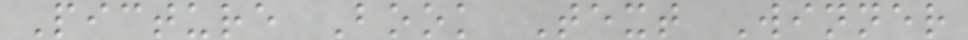Picture Book Text Winner
